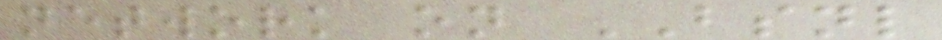network on BSNL
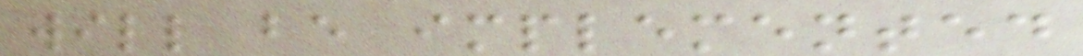will be implemented
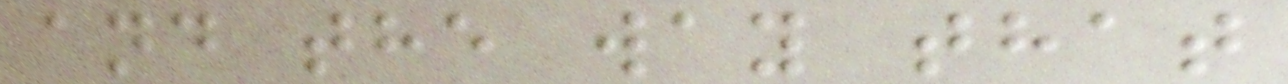and the way that
